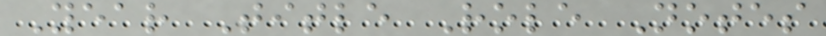Year Title Role Notes
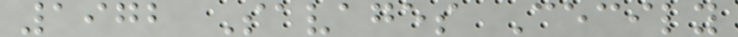1972 Savages Cecily
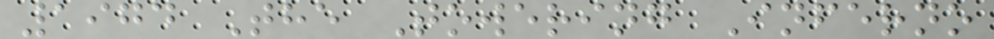1974 The Towering Inferno
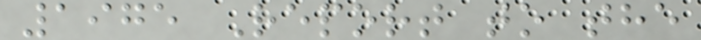1975 Report to the
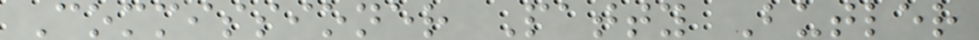Commissioner Patty Butler
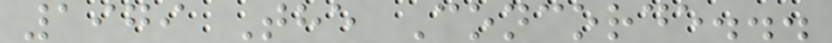1979 The Concorde...
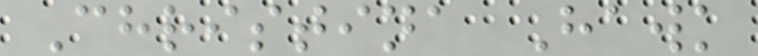Christina Hawk
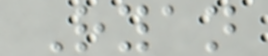Ryan
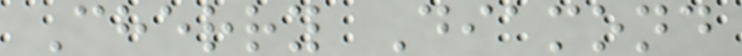Cherry Diamond
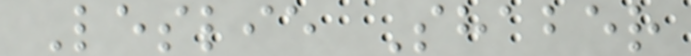Leslie Shaber
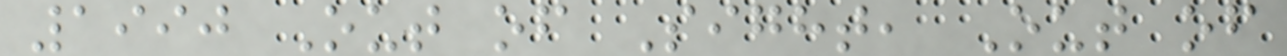1990 Out of Sight, Out of
